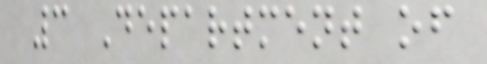3 Department of
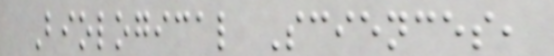Biological Sciences,
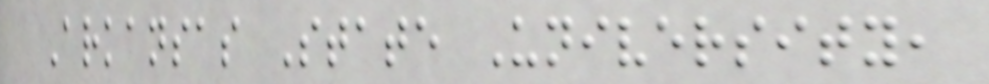Arkansas State University,
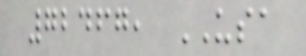72467, USA
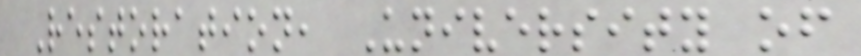Restoration, University of
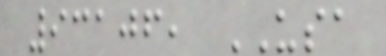93106, USA
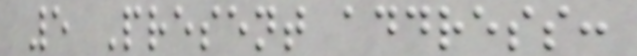5 Present address:
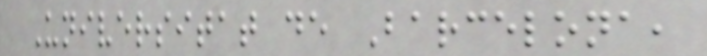Universitat de Barcelona,
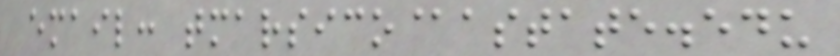email: tmarsico@astate.edu
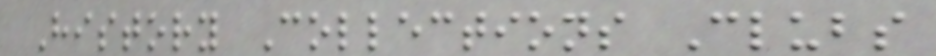History Collections Clubs
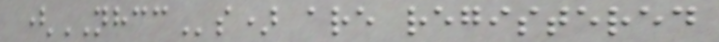(NHCCs) are registered
